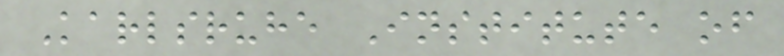Karlsruhe Institute of
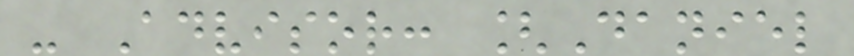- Advisor: [Daniel
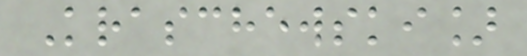Kraschewski]
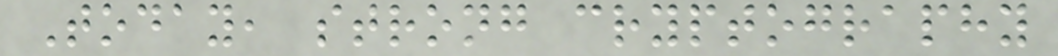Today, strong cryptography
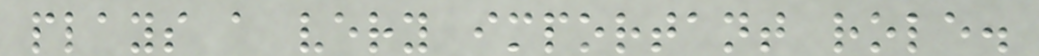plays a very important role.
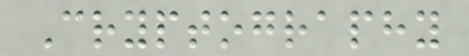Cryptography
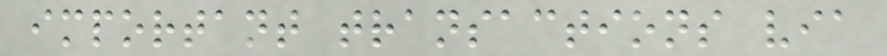important transactions via
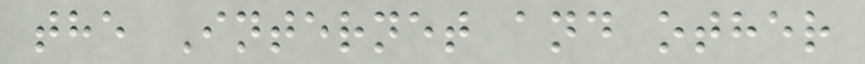the Internet and other
